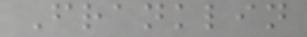Franklin
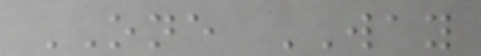ONE WAY
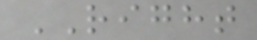RIGHT
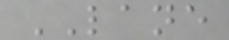LANE
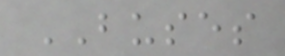BUSES
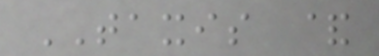TAXIS &
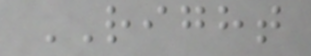RIGHT
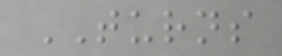TURNS
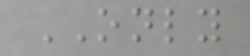ONLY
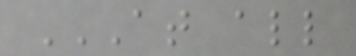AT ALL
